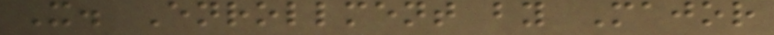X. Enrollment by Major
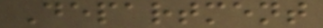Department
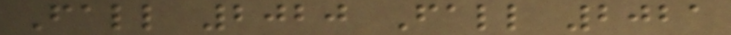Fall 2020 Fall 2021
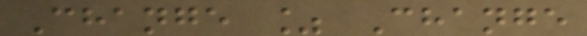Change % Change
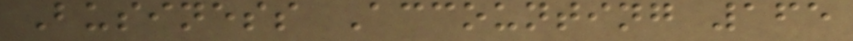Business Accounting 165
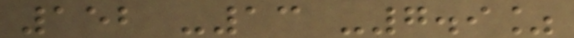152 -13 -7.9%
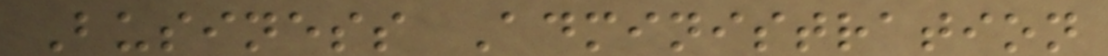Business Administration
